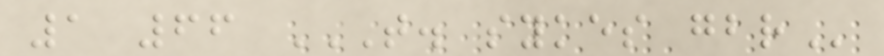1 66 T. SYKES GBR
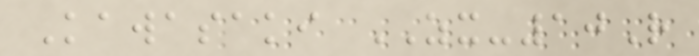Kawasaki ZX-10R
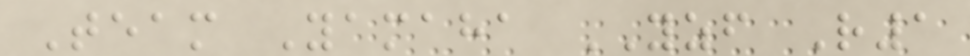Team Yamaha YZF R1
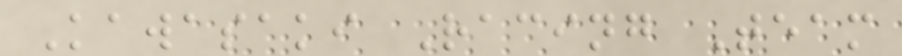Kawasaki Racing Team
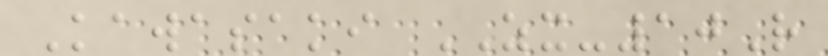Kawasaki ZX-10R
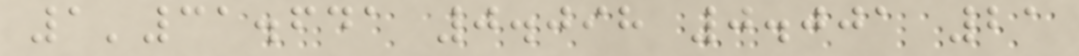1'31.641 0.098 0.001 21
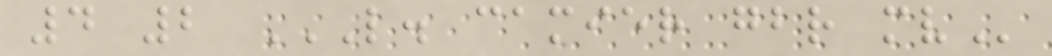4 2 L. CAMIER GBR MV
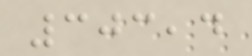303,4
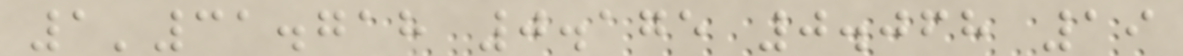1'31.718 0.175 0.068 19
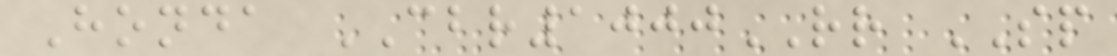Honda CBR1000RR SP
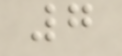7
